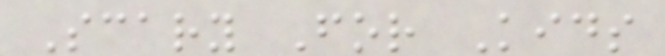Scary For Kids
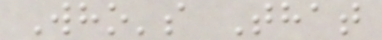Who's That
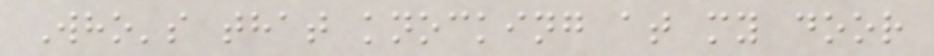Who's that knocking at my door
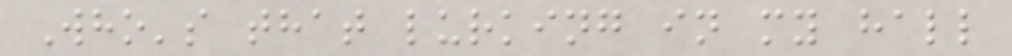Who's that lurking in my hall
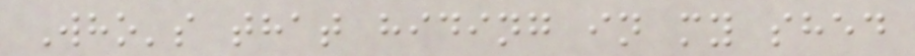Who's that hiding in my shed
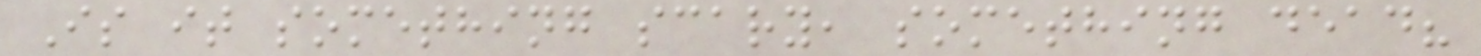Is it something scary, something dead?
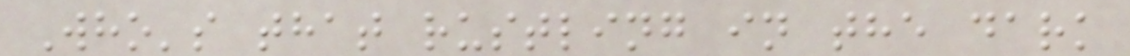Who's that rustling in the dark
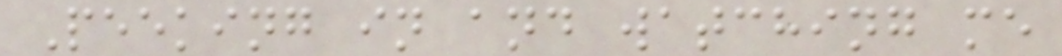Peeking in and watching me
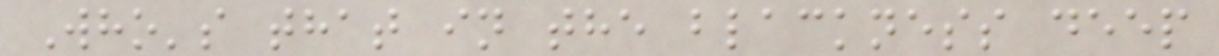Who's that in the blackness deep
